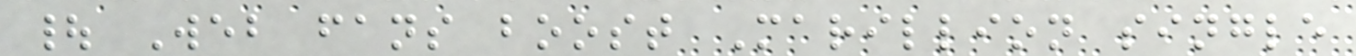| Web fans boost Marillion single
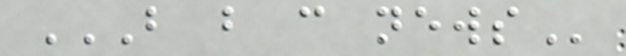B B C NEWS
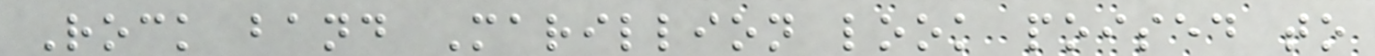Rock band Marillion look poised to
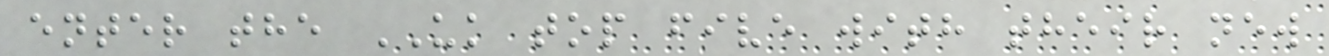enter the UK top five with their new
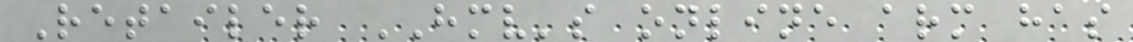Retailer HMV's online arm has
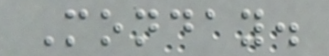Monday.
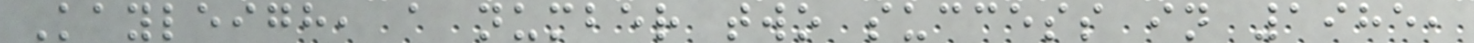Kayleigh, a number two success in 1985,
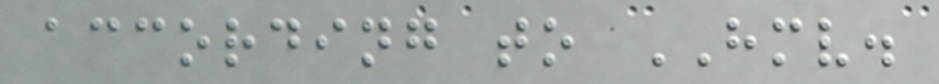according to HMV.
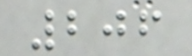206
